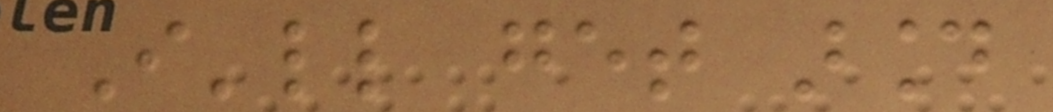I'll get around
